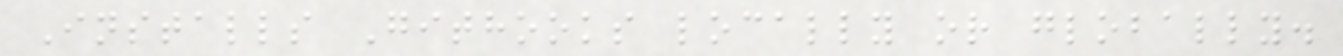Installs Githooks locally or globally.
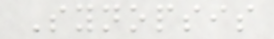Synopsis
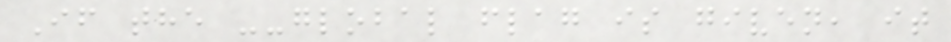If the --global flag is given, it
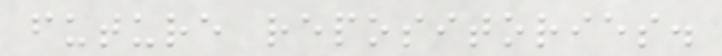future repositories.
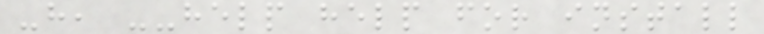-h, --help help for install
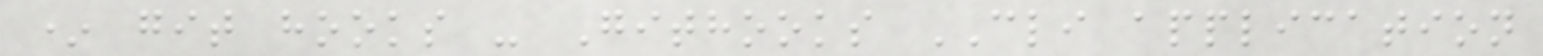* git hooks - Githooks CLI application
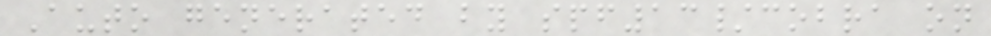Auto generated by spf13/cobra on
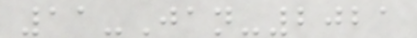11-Jan-2021
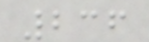236
